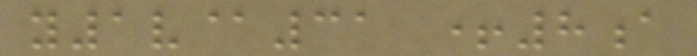y1v@31 +8a
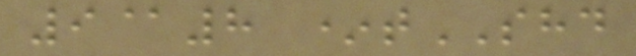9@8 *tSHD
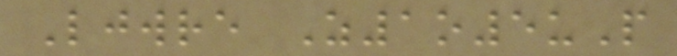Ljwre Z1o5uP
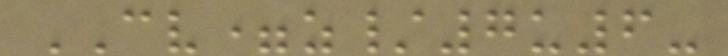CV=z/7u6-
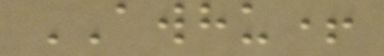AWHU+
